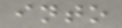into
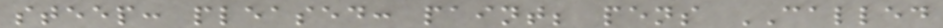steep: pleased: paint; pens CALLED
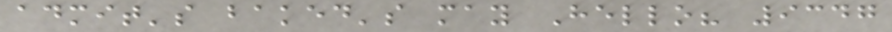admit's baked's may Hello? 9347
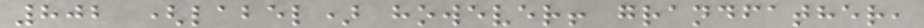802 (label) however! grandfather,
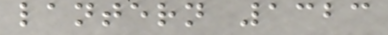lantern 1323
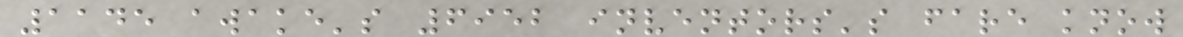1145 awake's 6952 inventors's fare know
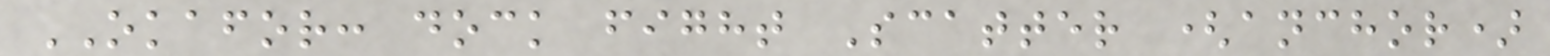OKAFOR: dock fight Scatter (anchor)
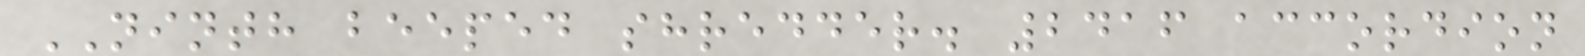NINTH beeped shredder. 2416 accordion
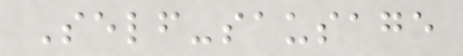Self-sausage
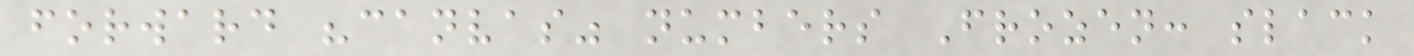forward "canvas" numbers Frozen: slack
